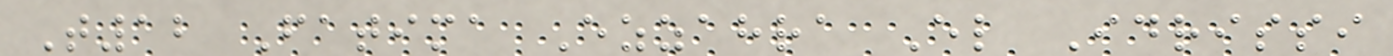T12 Fatima Ezzahra El Idrissi
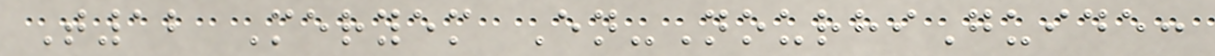T12 Meryem En-NourhiGuide:
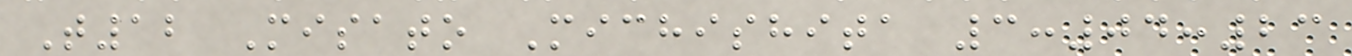T12 Misato Michishita 3:04:23
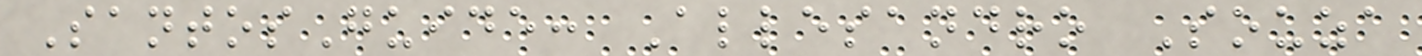SantosGuide: Allesandro Souza
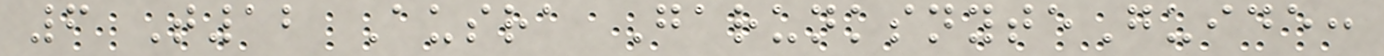6 T12 Ausra GarunksnyteGuide:
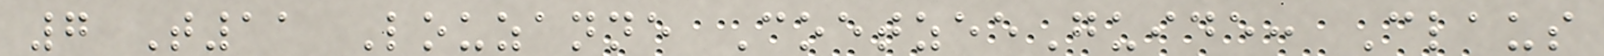7 T11 Louzanne CoetzeeGuide: Claus
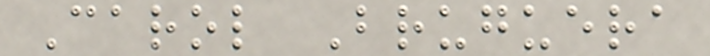Carol Bruguera
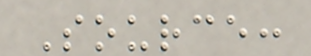Source:
